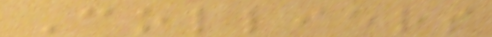Colliers
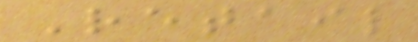Retail
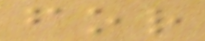for
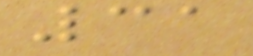31
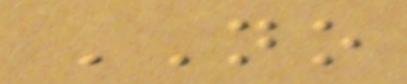NO
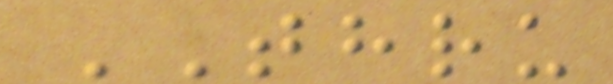THRU
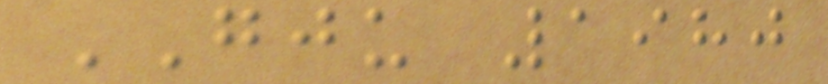GJU 1980
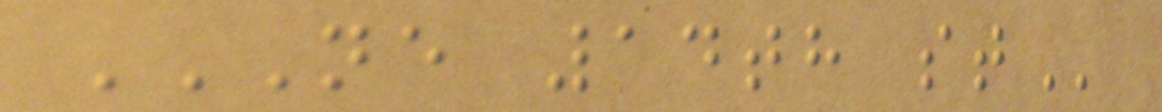NE 14TH ST
